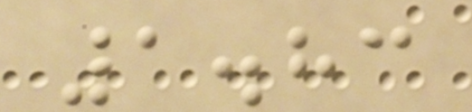1.83
